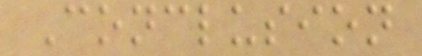Conclusion
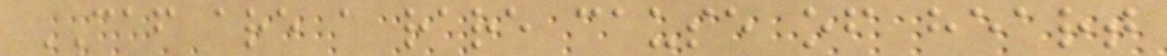CAF are a rare cause of heart
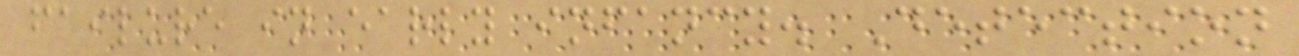failure in early infancy. Detection
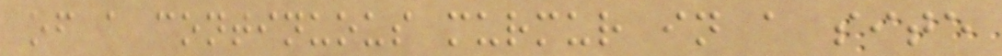of a continuous murmur in a site
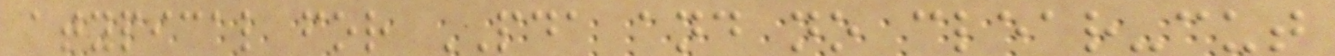atypical for PDA and no clear-cut
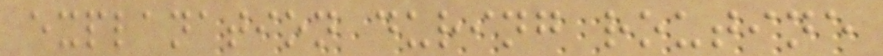explanation during routine
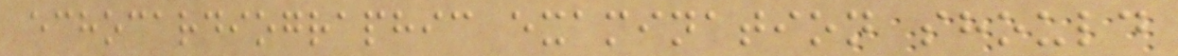echocardiographic examination should
